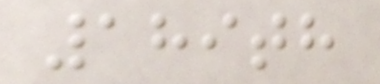189th
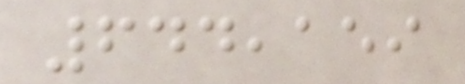644,159
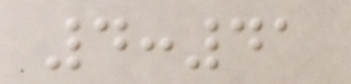4:41
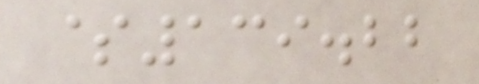$139.22
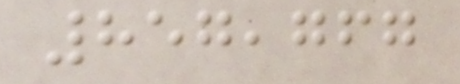857,767
